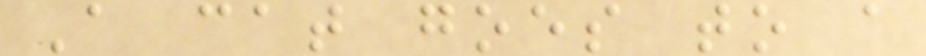A cat goes to a
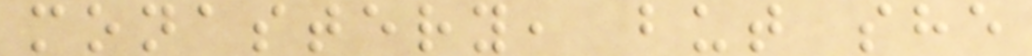monastery, but she
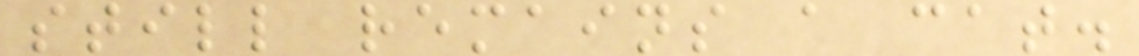still remains a cat.
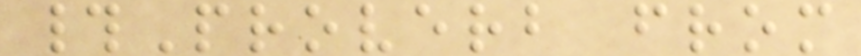#Proverb from
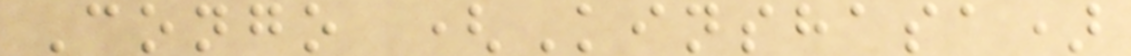Congo (Kinshasa)
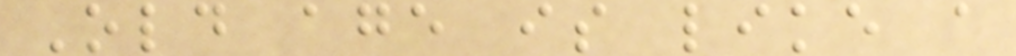Old age is like a
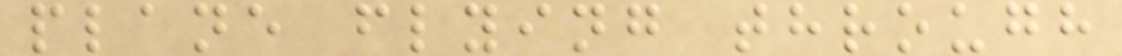plane flying through
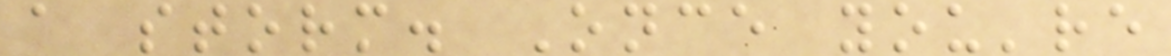a storm. Once you're
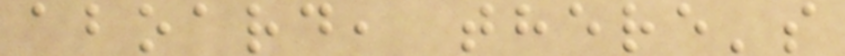aboard, there's
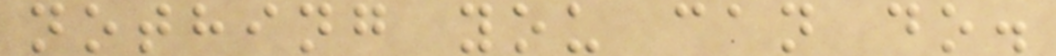nothing you can do.
